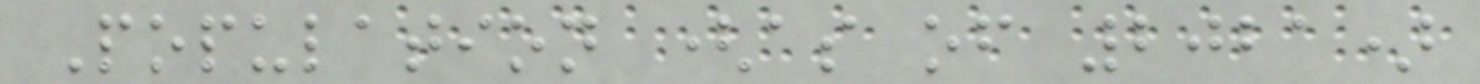Population (as of 2021)
